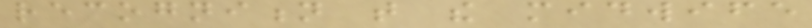recognition that the midwife
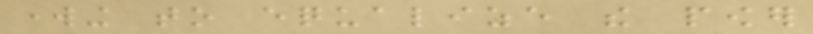working to equalize the power
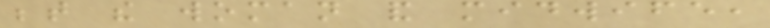between the woman and midwife,
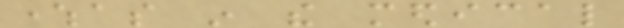whereas in the medical
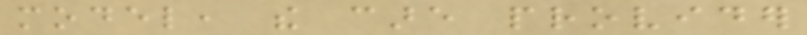model, the care provider
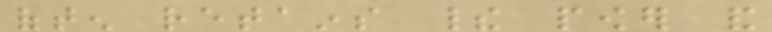often retains their power and
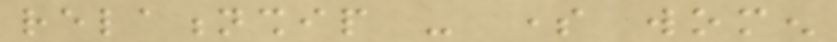relationship - some women
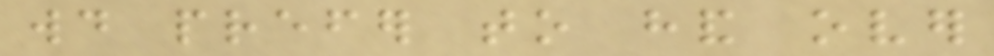would prefer to hand over
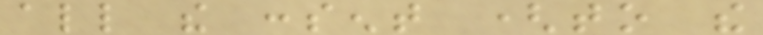all the consent (to the
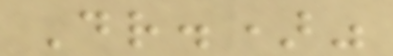Dr.)"
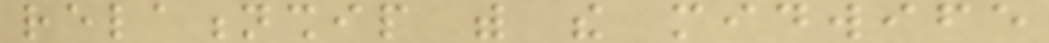relationship with the midwife
